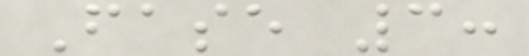Fase 3:
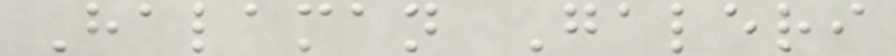Halaman Galeri
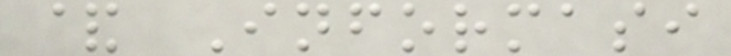& Informasi
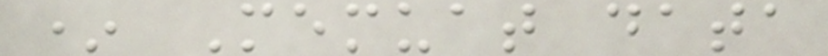* Memuat data
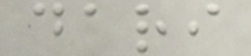dari
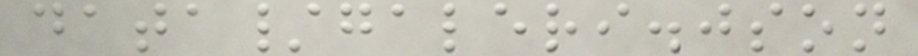data/galeri.json
